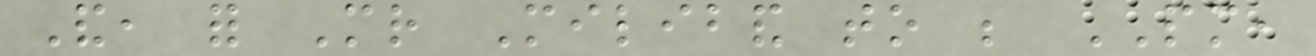And, for Mr Miliband to be PM,
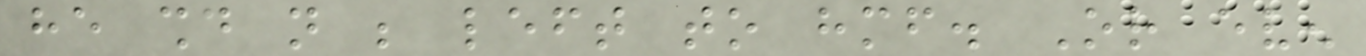he should not be left to himself. Or even
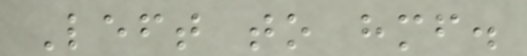Left to himself.
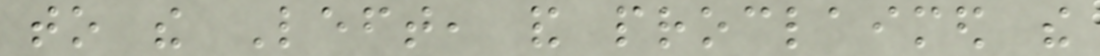to the Left, and proclaimed the
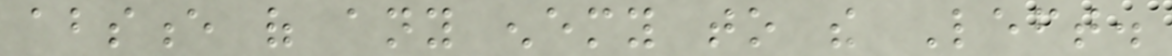absence of any enemy to the Left.
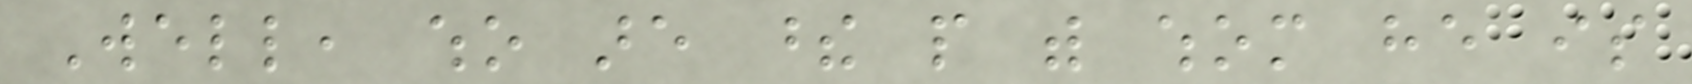Well, who are these people with whom he is
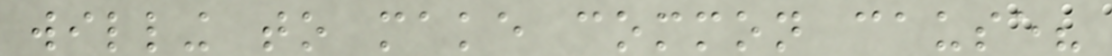willing to make common cause?
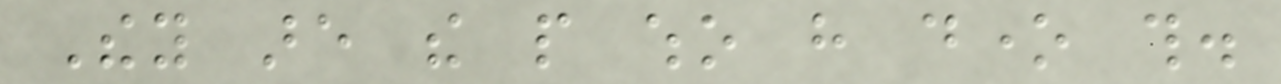They are the people who have done this.
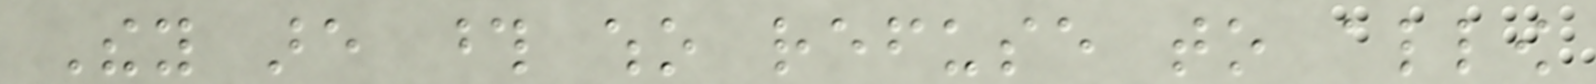They are those who refuse to allow
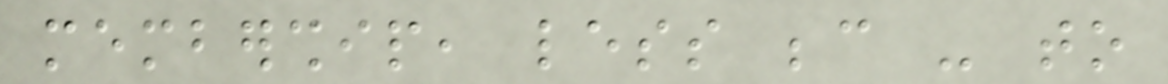membership, less because - to
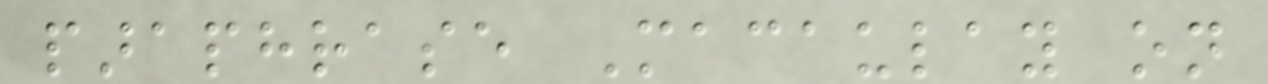paraphrase Macaulay on
